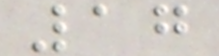17
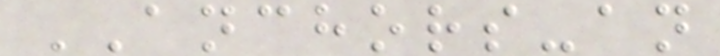ANCHORS-an
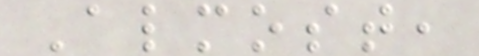Almost,
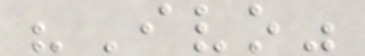"Ivo"
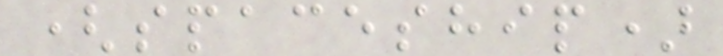(spaceship)
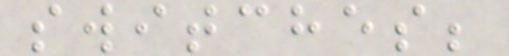switches;
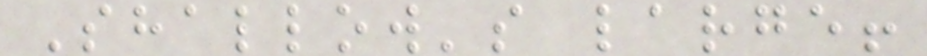Shallow's large!
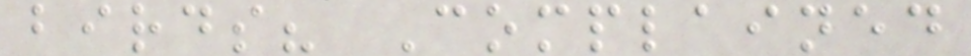birds? Complained
